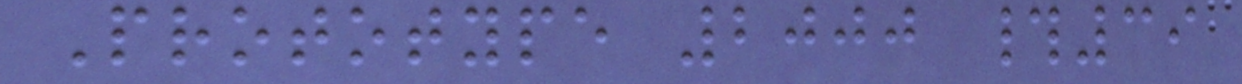Prototype 2000 #39
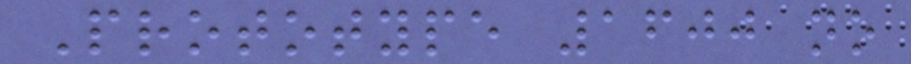Prototype 1600 no
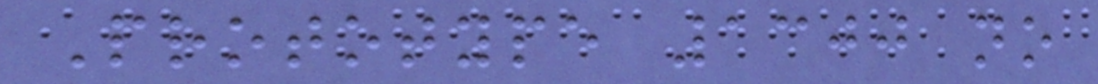Prototype 1300 no
